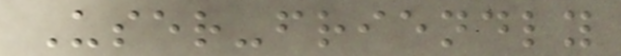User-friendly
